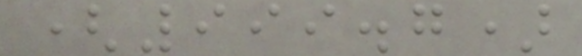(999.7)
